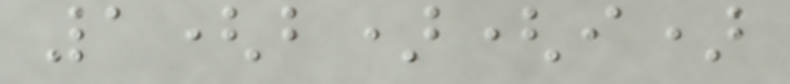1(b)(i)
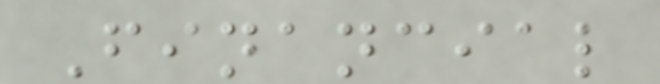Financial
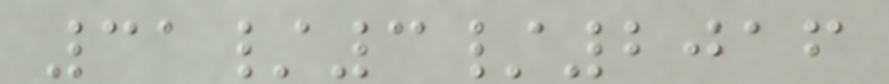31/3/2016
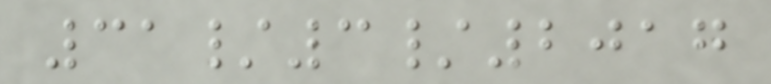31/3/2017
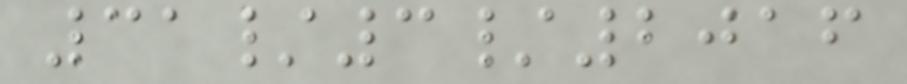31/3/2016
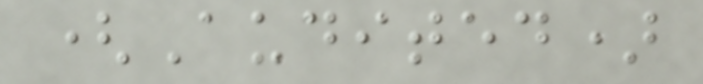(Audited)
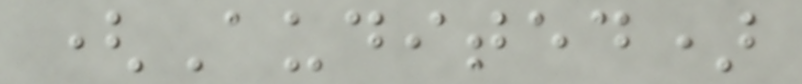(Audited)
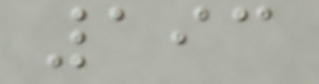193
